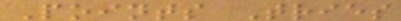Points Tries
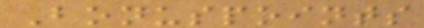Bonuspoints
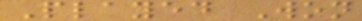Played Won
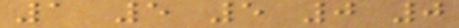1 5 5 0 0
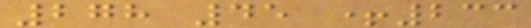278 45 +233
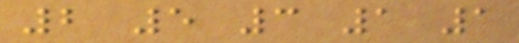2 5 3 1 1
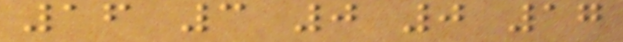16 3 0 0 17
